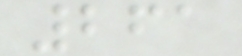261
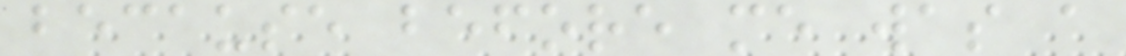because before me was a
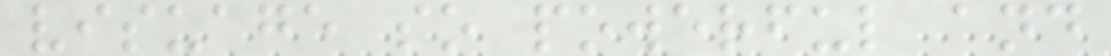visuage so powerful and
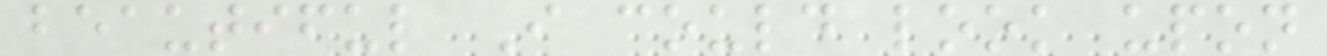beautiful I could look upon
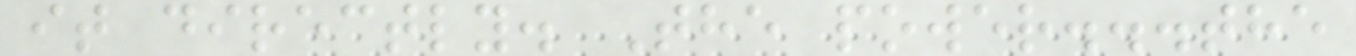it directly. The power...the
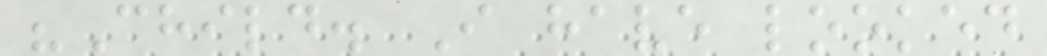"Child. I have looked
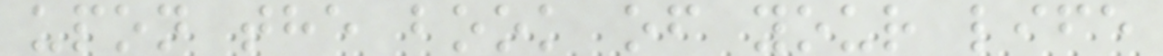upon the book of your life
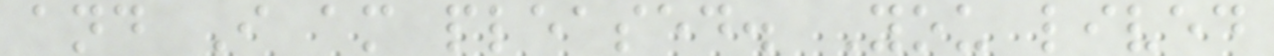and I am pleased. You lived
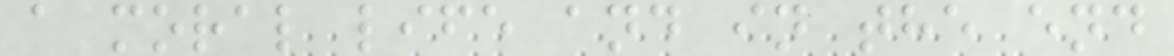a moral life and in the end
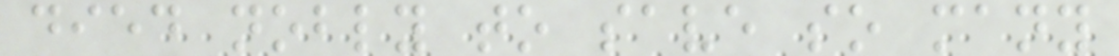died nobly to save so many
